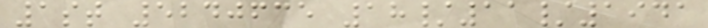1st 5240635 18/11/1941
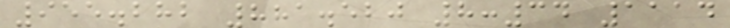955.282 881.520 8:34 1114
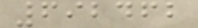692462
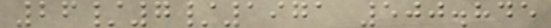26/7/1971 500.845
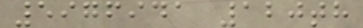5976941 120th
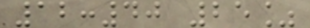12:40 25%
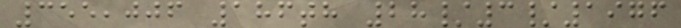355,006 186th 28/3/1976
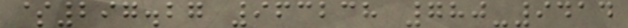$297.27 963238 780-9414
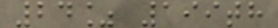24% 199th
